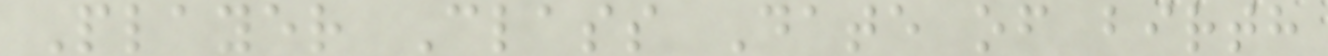Player Class Date of birth
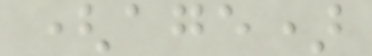(age)
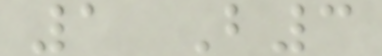1 B3
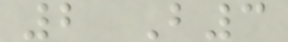2 B3
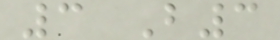3 B3
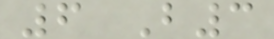6 B3
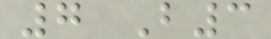7 B3
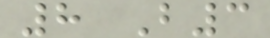8 B3
